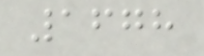1678
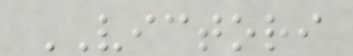VICTORI
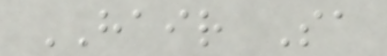HAIR Sa
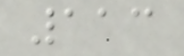113
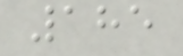185
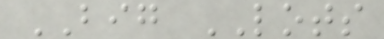BIG LOTS
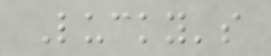Lucky's
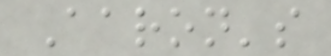Aaron's
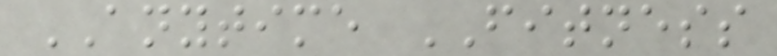ANYTIME FITNESS
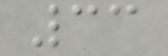33
